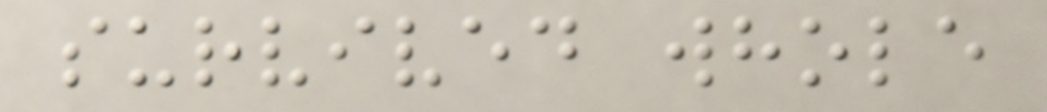survived whole
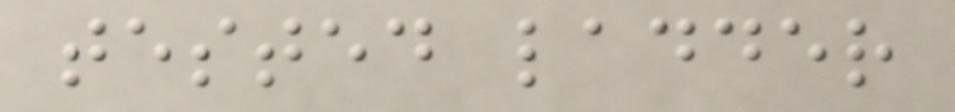tested ladder
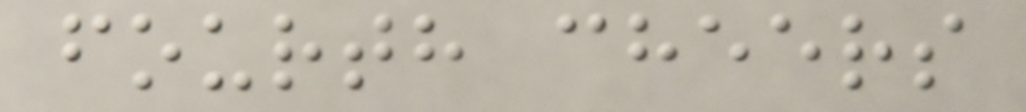fourth cheers
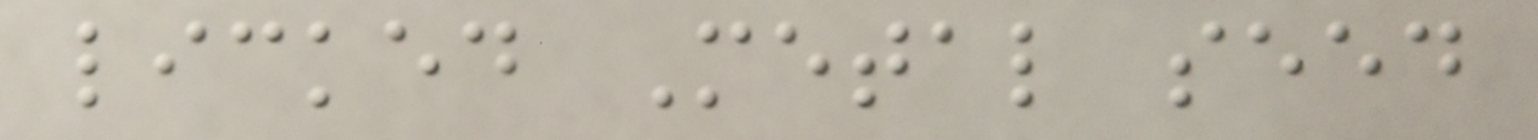licked Metal seed
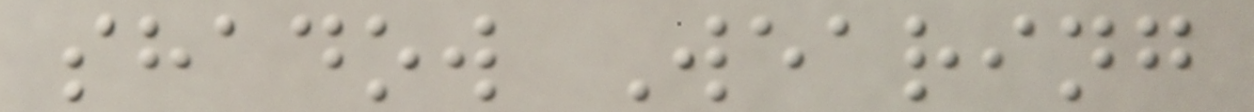shadow Wearing
